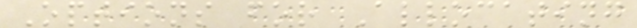Options for Allocating
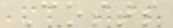Costs
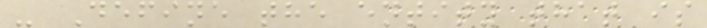- Define the entity that is
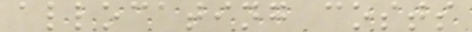allocating costs
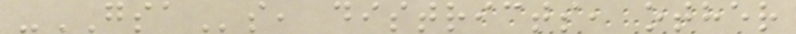-GSAs, districts, other
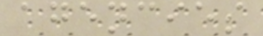agencies
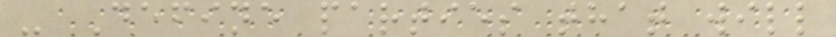- Define parties that will
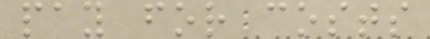pay for costs
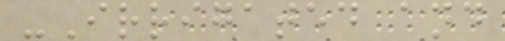-Irrigated and
